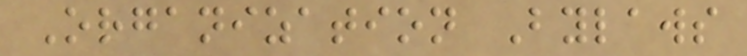Organization Bylaws
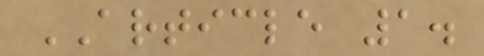ARTICLE 1.
